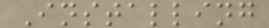Installing
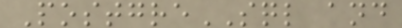PostgreSQL and
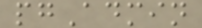pgAdmin
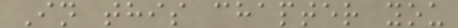In this chapter you
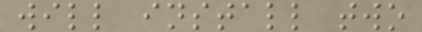will install two
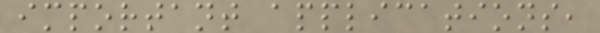important applications,
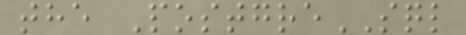the PostgreSQL
